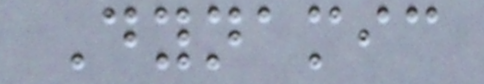Dynamic
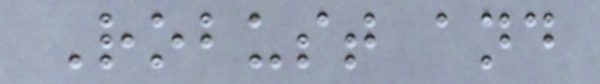Robust and
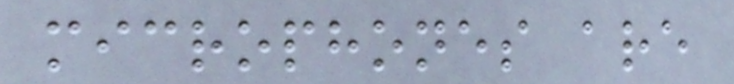microphones are
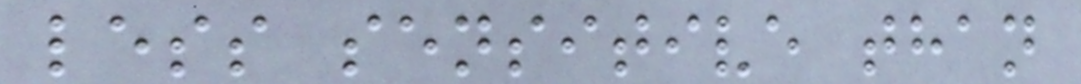less sensitive than
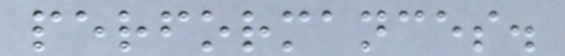performances.
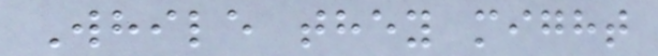While they might
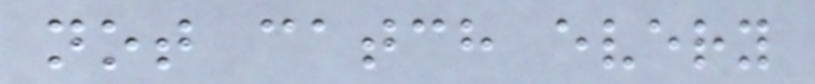not catch every
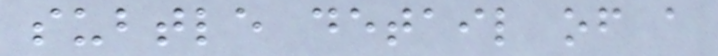subtle detail of a
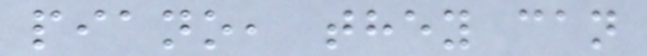piano, they can
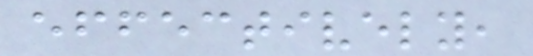effectively,
